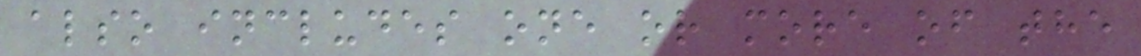also includes one or more of the
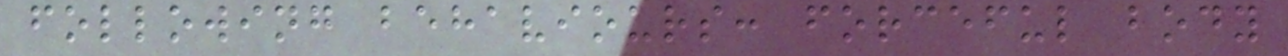following behaviours: forceful body
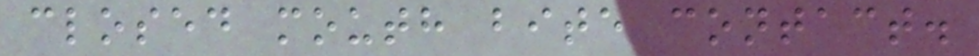closed mouth bite contact.
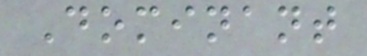Dominant
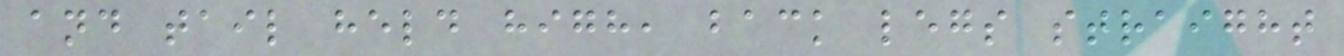and tail held high, back legs straight
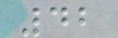42
